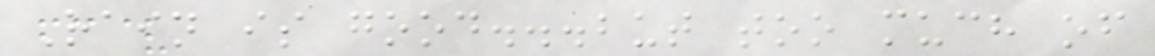Rain is good...but too much of
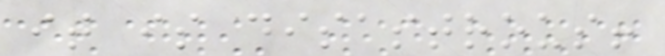it is disastrous!
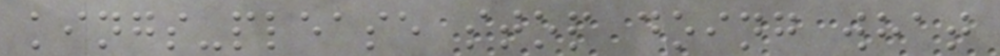kings-please stop doing what
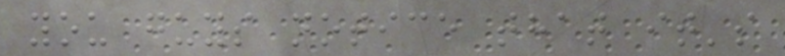you guys notice that it's
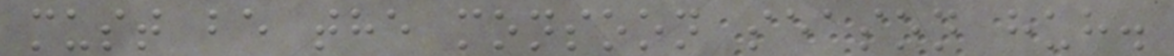must be the monsoon season huh.
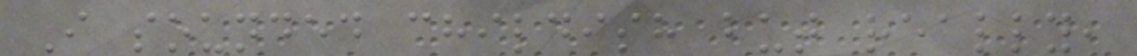I sounded childish but really,
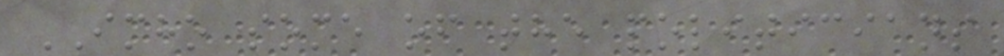IMHO some of the politicians
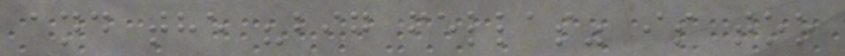and the "big fellas" is too
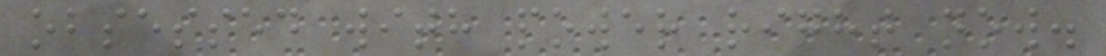obsessed with power right now.
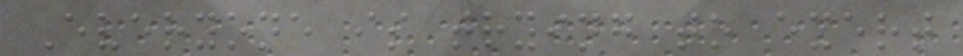Everyone is trying to exert
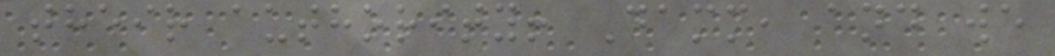their authority! Damm, and we
